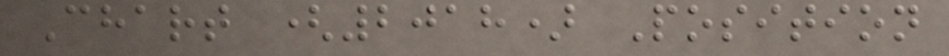Chart (2018) Position
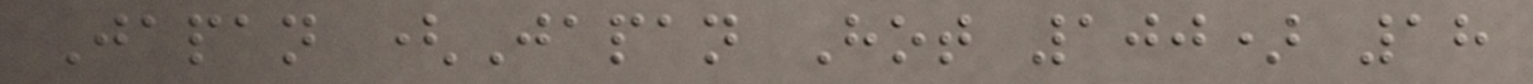Japan (Japan Hot 100) 18
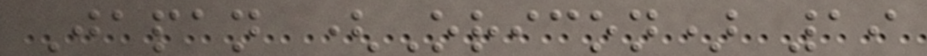Japan (Oricon) 19
